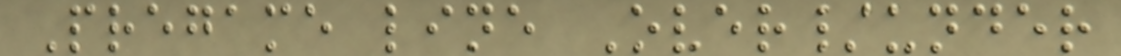Pregame line Over/under
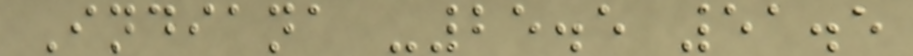Indiana -25.5 51.5
